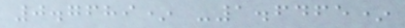0.7689* -1.6465*
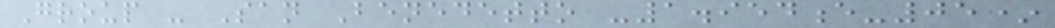Group - San Benedetto -1.954e-05*
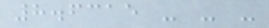8.6315 - - -
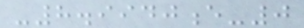-8.9940e-0
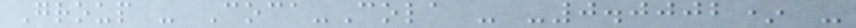Group - Coca-Cola - -0.0002* -
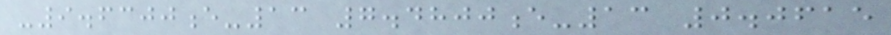-9.6300e-13 7.4800e-13 0.0615
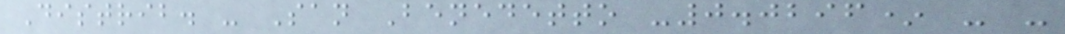Distrib. - San Benedetto -0.0296* - -
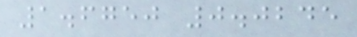1.6750 0.0245
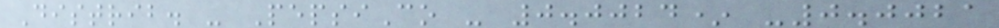Distrib. - PepsiCo - 0.0024* -0.0021
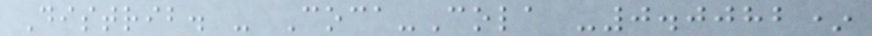Distrib. - Coca-Cola -0.0082*
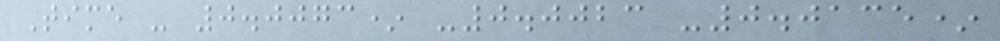Time - 0.0073* -0.0023 -0.0135*
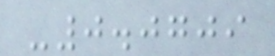-0.0709
